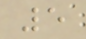5
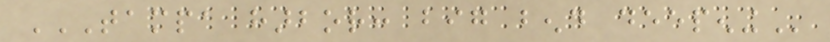TAMPA HARBOR: BIG BEND DEEPENING
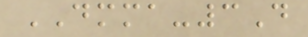DMMA-3D
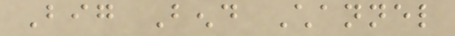Big Bend Channel
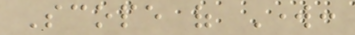Scope of Work:
